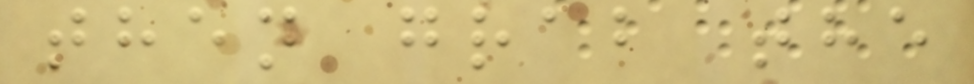then grab the
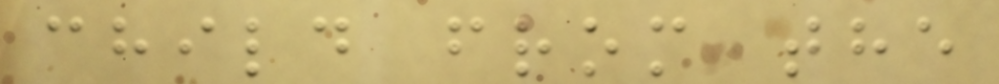child from the
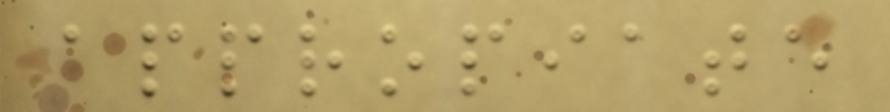appropiate
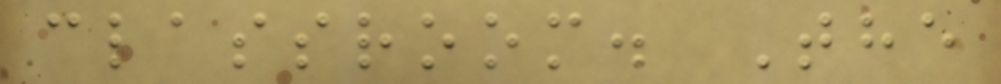classroom. The
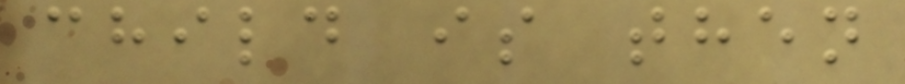child is then
